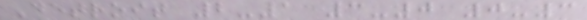Detroit 2-1 3-0 0-3
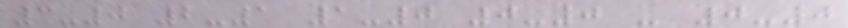3-0 2-1 1-0 0-0 - 0-0
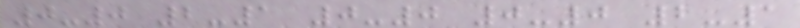0-0 2-1 0-0 0-0 2-1
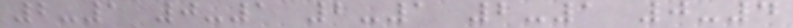2-1 0-1 2-1 2-1 0-4
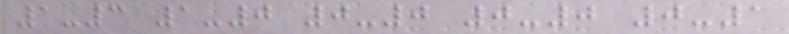1-3 1-0 0-0 0-0 0-1
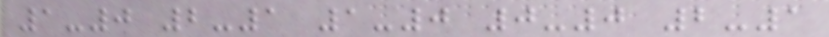1-0 2-1 1-0 0-0 2-1
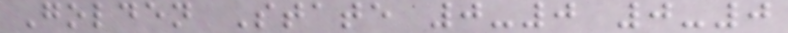Golden State 0-0 0-0
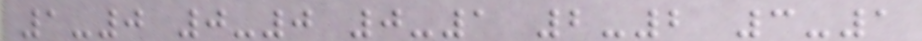1-0 0-0 0-1 2-2 3-1
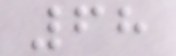68
